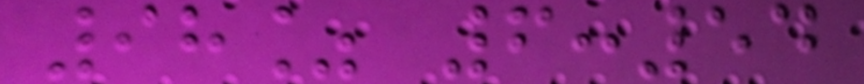98% 6:54
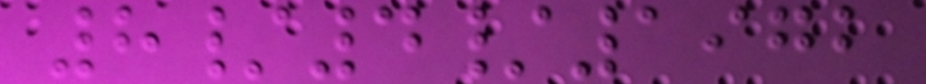8/4/1972
